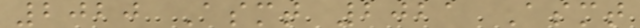2020 Asmt 2021 Asmt
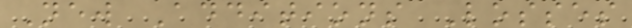New Additions Losses
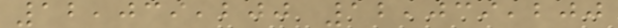12,039,200 12,039,200
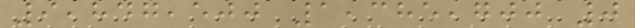9,847,500 1,385,700 0
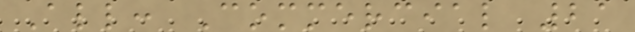All: Commercial 21
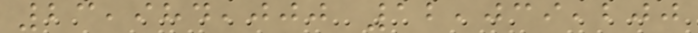23,984,000 12,039,200
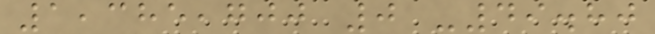1,385,700 0 -49.80
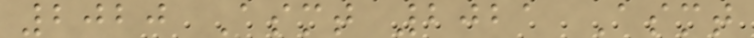2020 Asmt 2021 Asmt
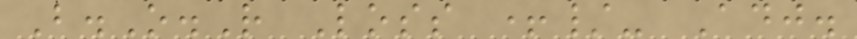B.O.R Loss +/- Adj.
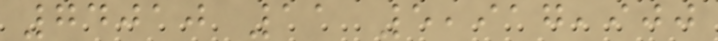74010 11 5,917,900
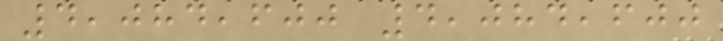4,084,600 4,084,600
